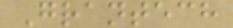Grantech
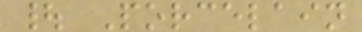| Porcelain
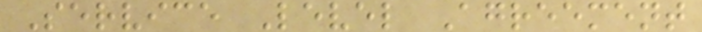Service Level Agreement
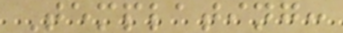Templating:
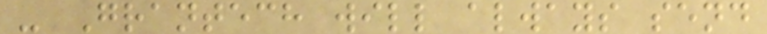- Grantech will always send
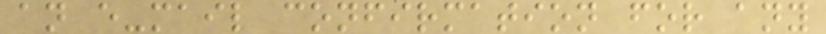an e-mail confirmation for any
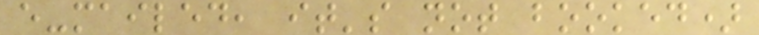e-mailed, it's not booked)
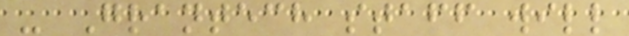- Grantech staff will
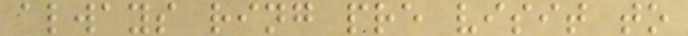always ring pre visit to
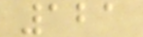121
